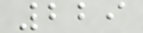229
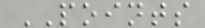POINTS
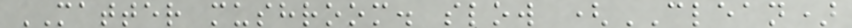MATTER mushroom. slow (CLEAN)
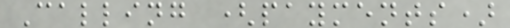Calling (payments)
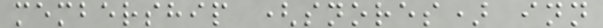membership (snores) inn
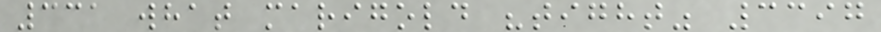331 what marigold "tight" 3397
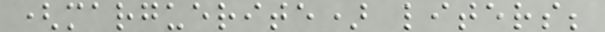(marguerite) liters;
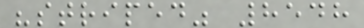"striped" 8548
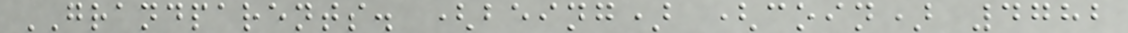GRANDPARENTS. (being) (coin) 4782
